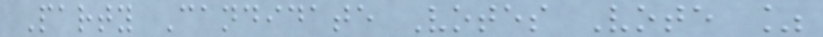Party Candidate Votes Vote %
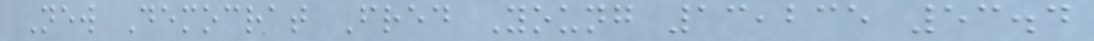New Democrat Fred Young 13,235 53.4
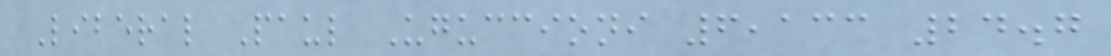Liberal Paul Uguccioni 6,133 24.7
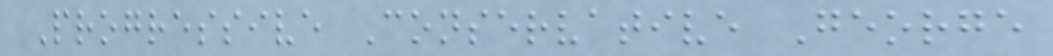Progressive Conservative George
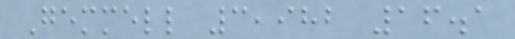Gemmell 3,982 16.1
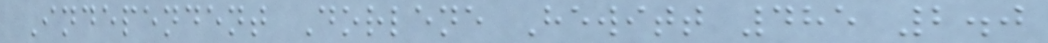Independent Dorlene Hewitt 485 2.0
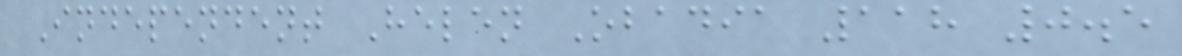Independent Helen Obadia 118 0.5
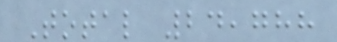Total 24,788
